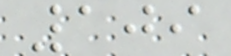109
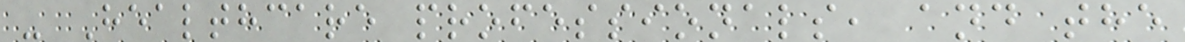- Healthcare professionals, and the
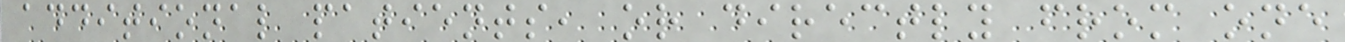additional patients, or directly from one
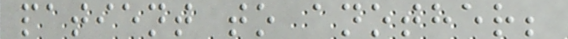patient to another;
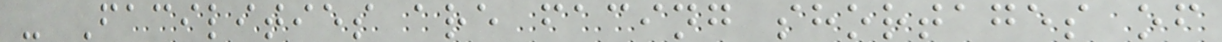- Facilities are facing shortages of
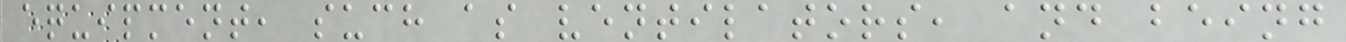equipment, such as ventilators, and being
